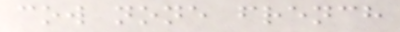cow none french
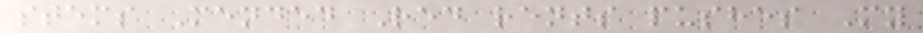stems Mended Red rents pushes My
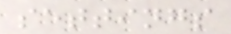settings
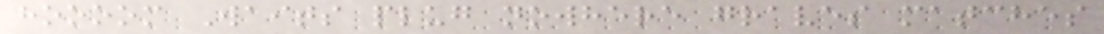hoooom Waits plug nowhere graves matches
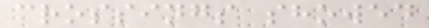crossings showed
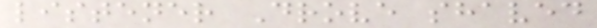listener Drove shaved
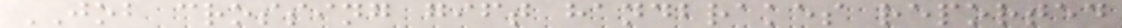JOB crossing gift handbrakes reported
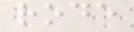rode
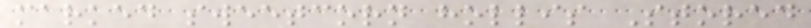marked sweetcorn hollis Stored
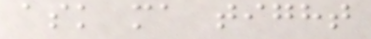ask ma tight
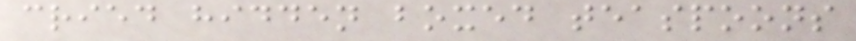cried hidden boxed teaspoons
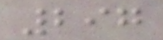297
